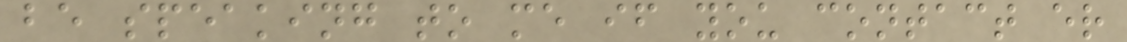be speaking to me if you contact er
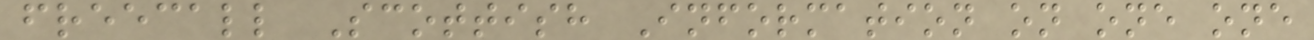freecall Scottish Information on one one
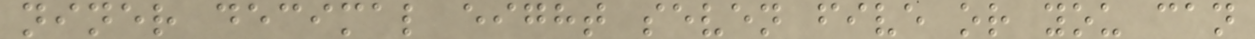niner decimal eight seven five or you can
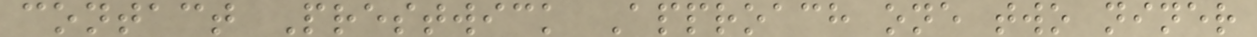contact Prestwick Approach one two niner
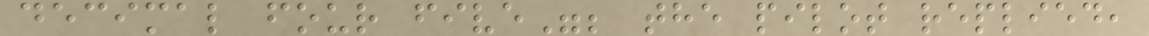decimal four five"; the pilot replied,
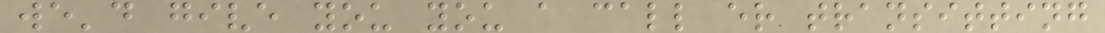we'd give you you a call er transitting
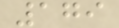179
